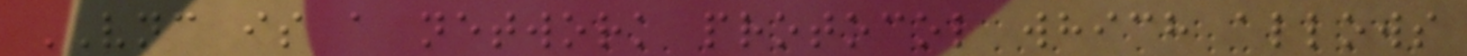VNC is a network protocol which allows
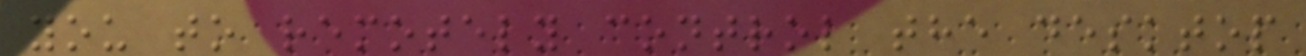you to remotely control the desktop
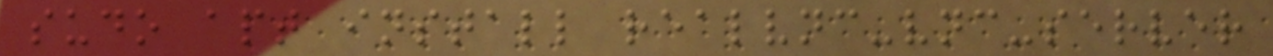sudo apt install realvnc-vnc-server
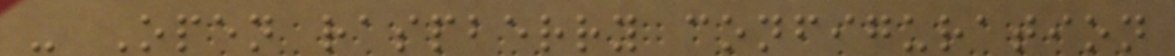- Open raspberry configuration
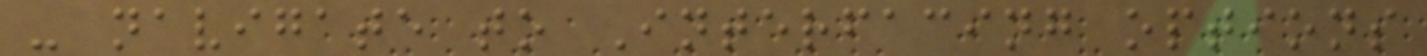- navigate to Interfacing options
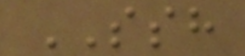SSH
